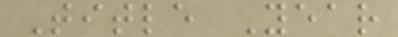Title Year
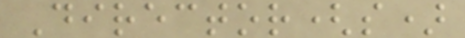Director(s)
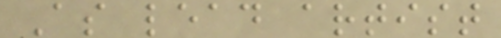As lead artist
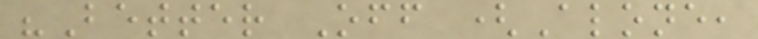"Better Off (Alone,
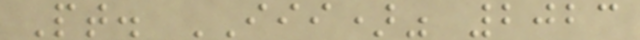Pt. III)" 2023
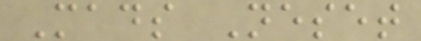Mads Neset
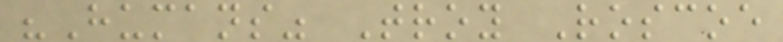"Humans" Troy Roscoe
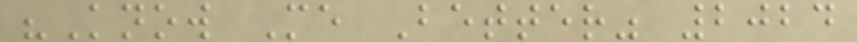"Know Me Better" 2024
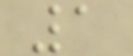1
